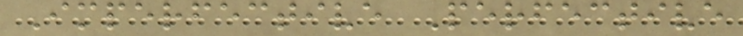Imperfective Perfective
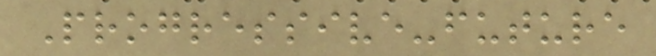Progressive-future
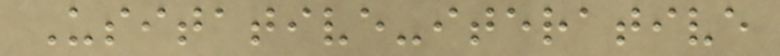Usitative-iterative
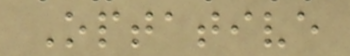Optative
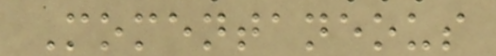Momentaneous
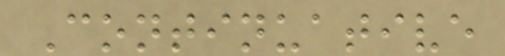Continuative
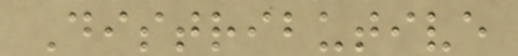Distributive
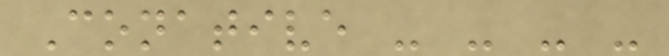Conative - - - -
